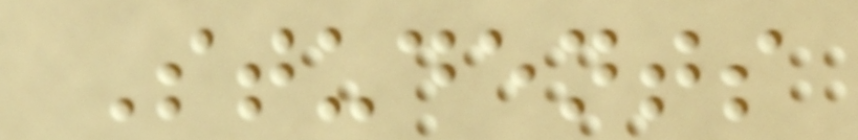Students
